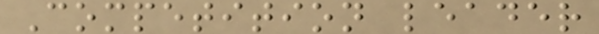Competition leader
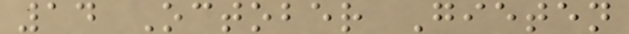14 October Gieten
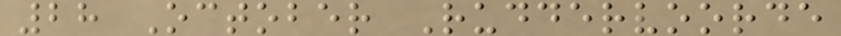28 October Ruddervoorde
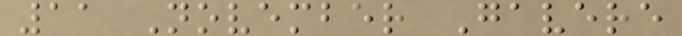11 November Gavere
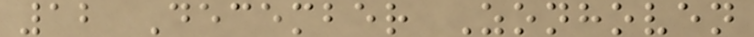12 December Zonhoven
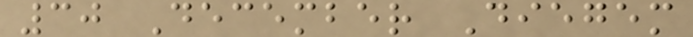30 December Diegem
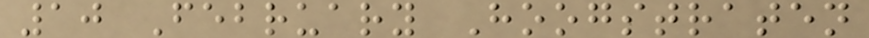10 February Hoogstraten
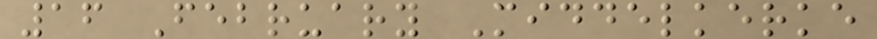16 February Middelkerke
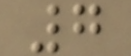7
